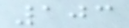103
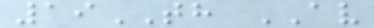19TH AV
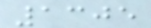1305
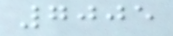7005
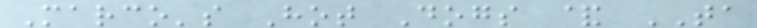Marco's Hot Dogs & TA
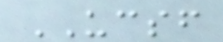UCSF
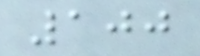100
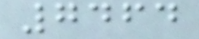7464
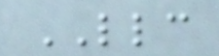LLC
